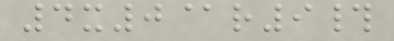4x0@r9#
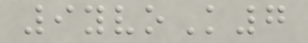9yvoK7
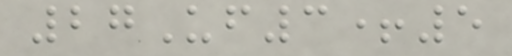27Uf3+5
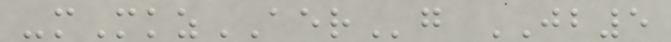-mMkzAERg JB5
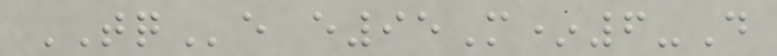TQe e95M*6-D
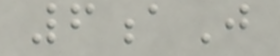6aJ
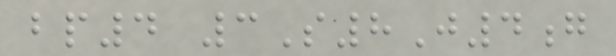bp4 3S8J4g
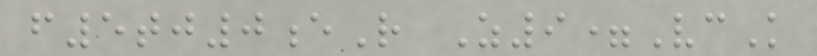f5tj0eR Z9=VcK
